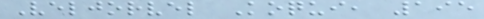Veljorvel Koqui, 195
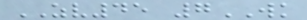ZV45 7WK
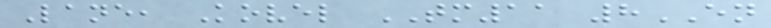Lane, Kovel TM11 8EN
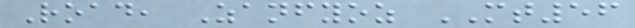Road, Zanfyoz MT56
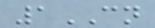1CN
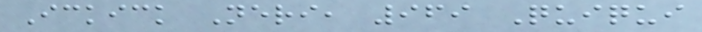Ickick Neri, 969 Quiqui
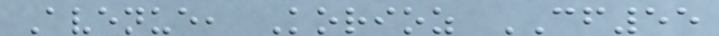Avenue, Korioz CF55
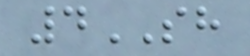4SH
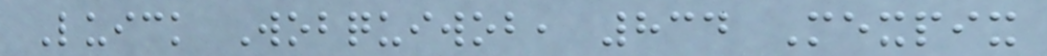Luick Wobquiwob, 834 Mexpix
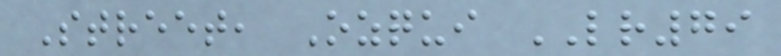Street, Ozqui LR79
